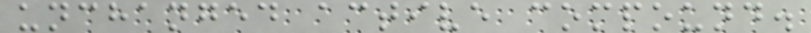unchanged active compound.
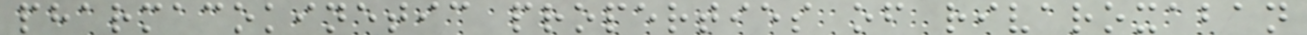pharmacokinetic properties of rivaroxaban
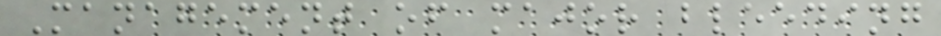Management of major bleeding
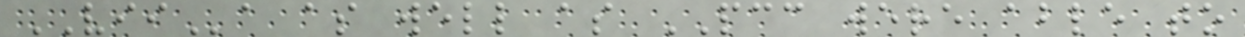VIIa as well as PCC were able to
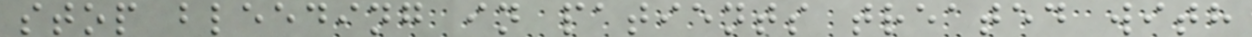stop bleeding in patients treated with
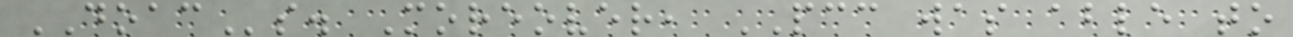DOACs. Moreover, PCC was able to
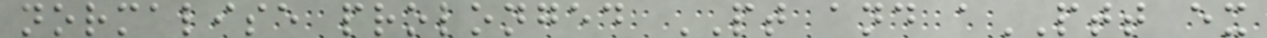normalise prolonged PT and aPTT ex
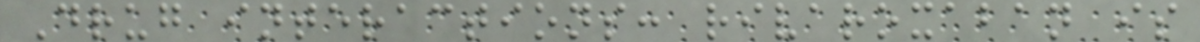Drug interactions: rivaroxaban is
